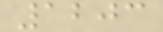1203
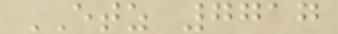ETZ 7717
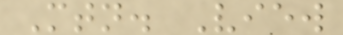Mtn. View
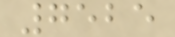7525
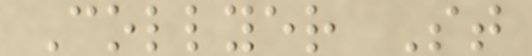Collyer St
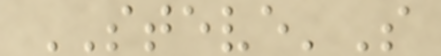STEVE'S
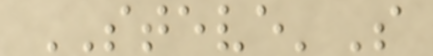STEVE'S
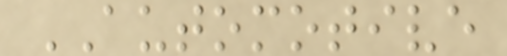AUTOMOTIVE
